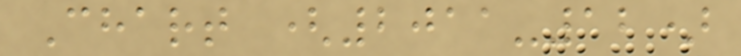Chart (2011-12)
